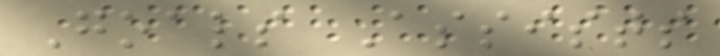Goals Assists
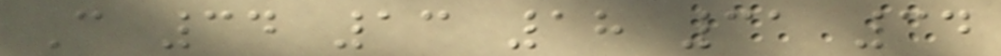C 34 13 18 31 34
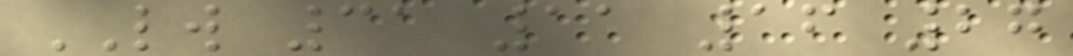LW 31 11 16 27
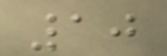10
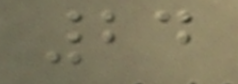24
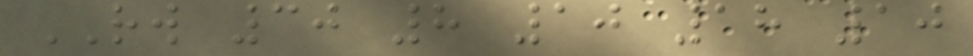RW 30 8 10 18 10
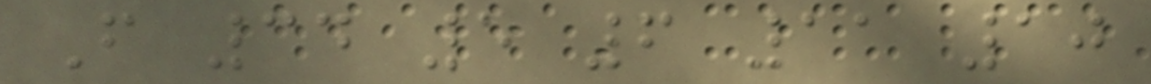F 34 5 6 11 10
